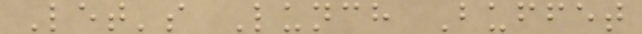Let's Lunch Buffet
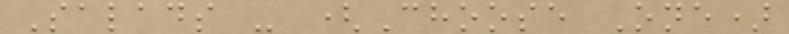Salads - (Choose One)
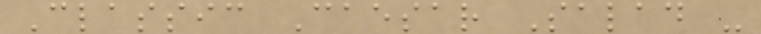Classic Caesar Salad -
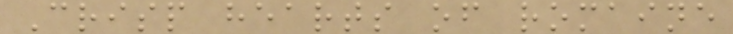Crisp hearts of romaine
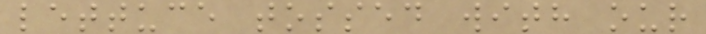lettuce tossed with our
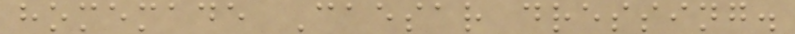homemade Caesar dressing.
